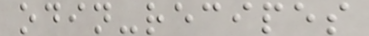odin-recipes
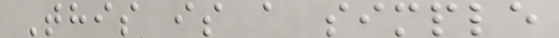This is a simple
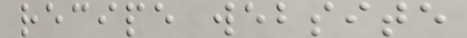recipe website
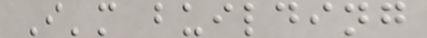I'm building
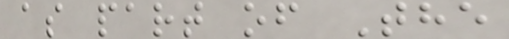as part of The
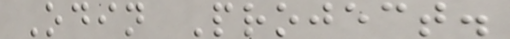Odin Project.
